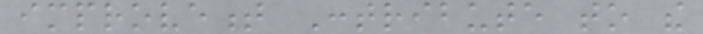improvement Contribute to the
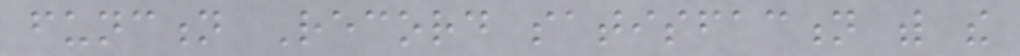function Record satisfaction with the
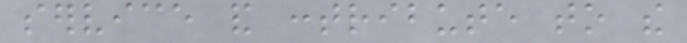service and contribute to the
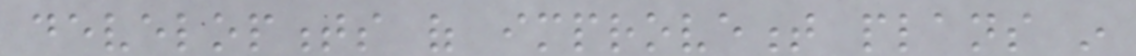developments of improvement plans in
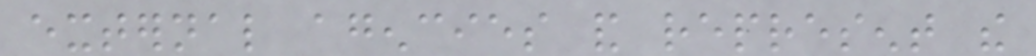external agencies and represent the
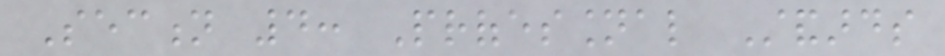Section 4: Professional Standards
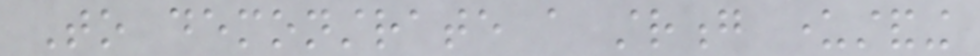To demonstrate a strong understanding
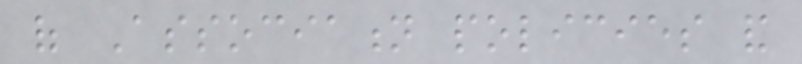of Association policies and
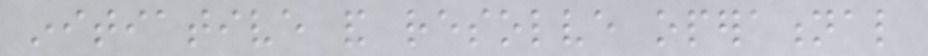initiative and resolve operational
